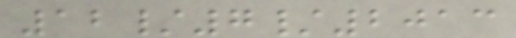12/7/2013
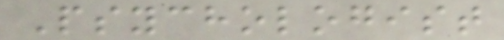Psychologist
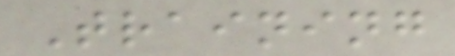Training
